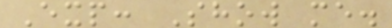Exp: Show me.
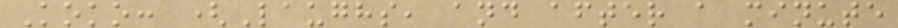Koko: (Laughs, and after a minute
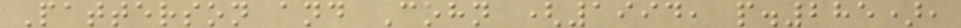Patterson and Cohn (1994, p.285),
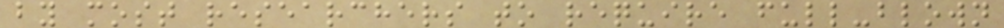by most researchers to require full-blown
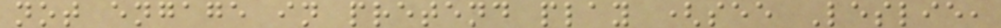not engage in pretend play (see Leslie,
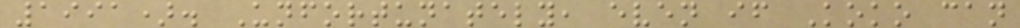1991). Unfortunately, even if Koko can
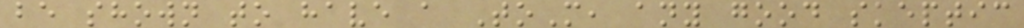be shown to have a ToM, any good skeptic
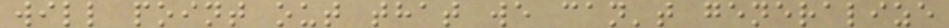will point out that we can't generalize
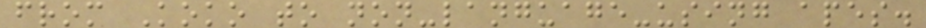from Koko to non-language-using apes.
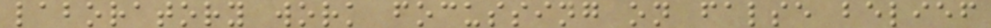laboratory work focussing on false belief
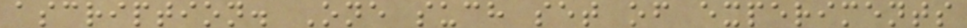ascription. One such set of experiments
